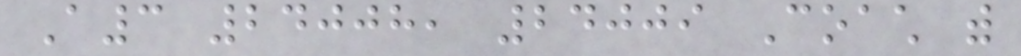A3 24008, 24009 Coach with
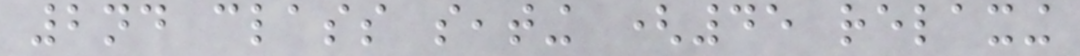2nd class seating (45 relaxing
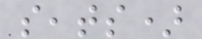seats)
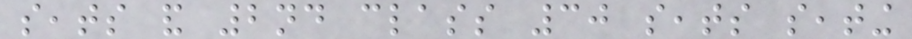seats and 2nd class 30 seats seating
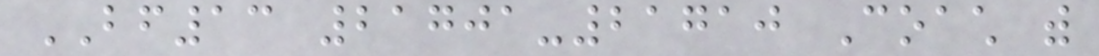BF13 21701-21710 Coach with
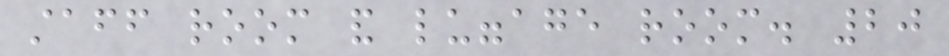staff room and luggage room. 20
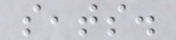seats.
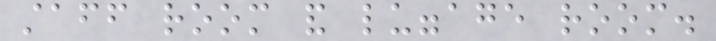staff room and luggage room.
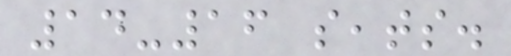14-16 seats.
